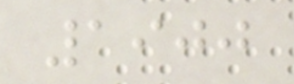1900
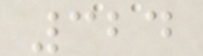324
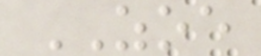ZOE
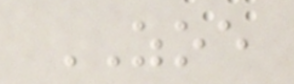ZOE
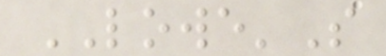LOWE'S
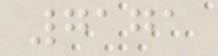7171
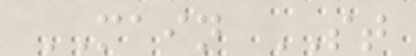MAIN ST
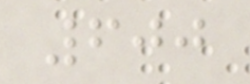600
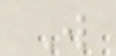W
